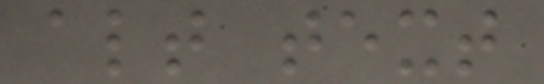alt text
